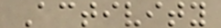Activity
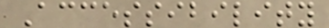Accessibility
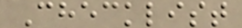Checklist
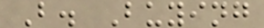B. Buying
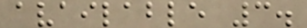available 3.
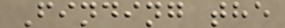Finding the
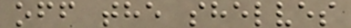off the shelves
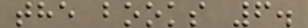the books 6.
